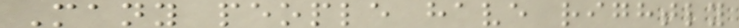Many people have rightly
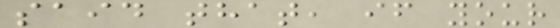said that, if your
